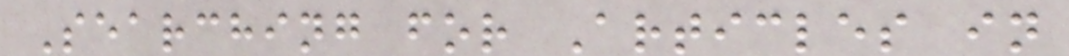Searching for Articles in
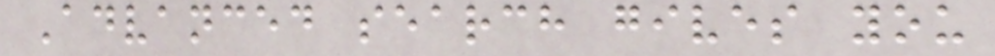Advanced search gives you
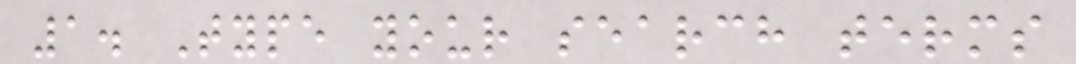1. Type your search terms
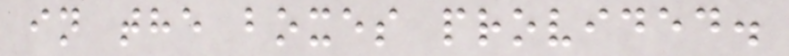in the boxes provided.
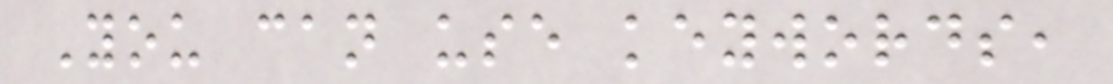You can use keywords,
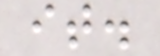it.
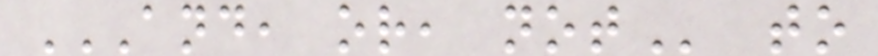AND, OR, NOT to
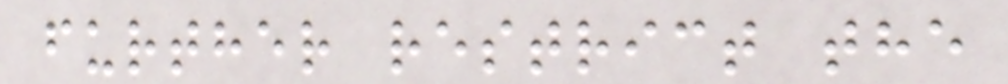further restrict the
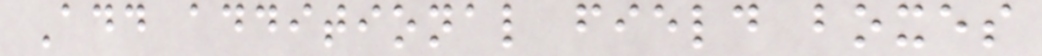Add additional field boxes
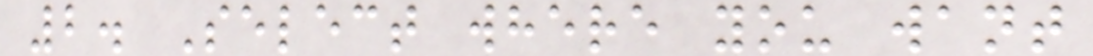2. Select where you want
